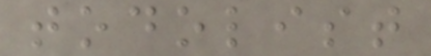todolist
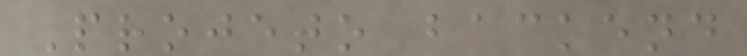Projeto backend
